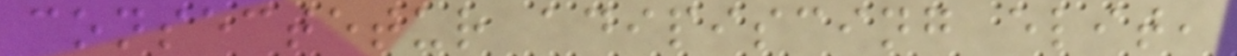consectetur adipiscing elit,
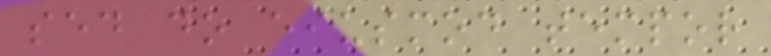sed do eiusmod tempor
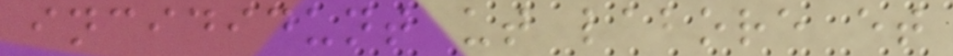incididunt ut labore et
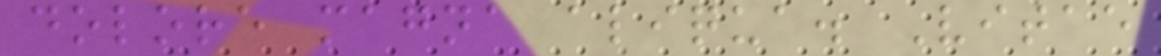dolore magna aliqua. Vitae
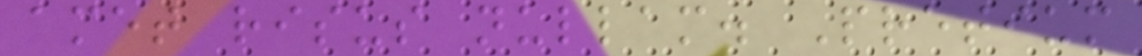amet risus nullam. Pretium
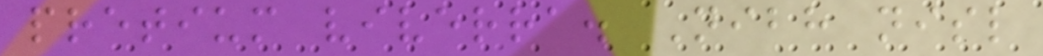pretium viverra. Nibh nisl
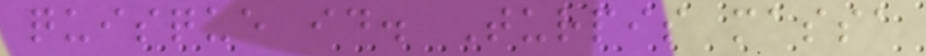quisque id. Turpis massa
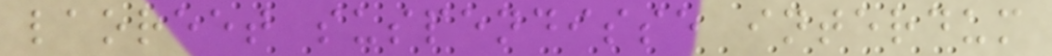laoreet suspendisse interdum
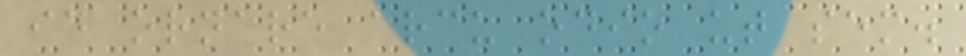id ornare arcu odio ut sem.
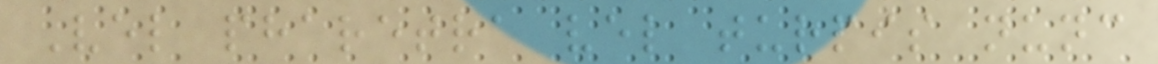Vel pharetra vel turpis nunc
